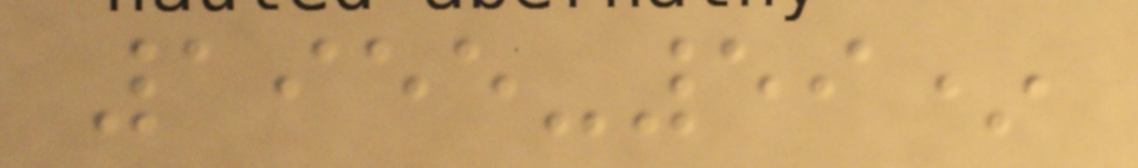1955-59*
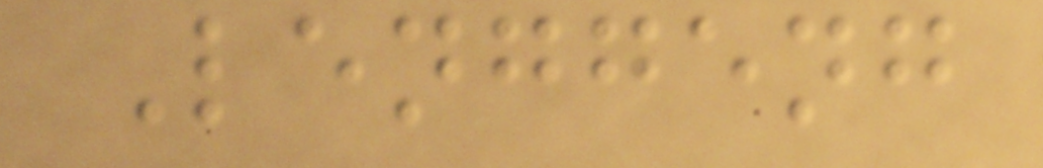Lenggeng
